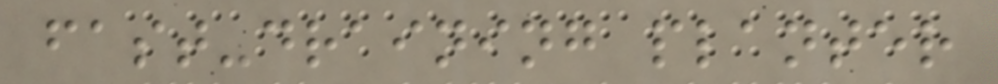fast-draining planter
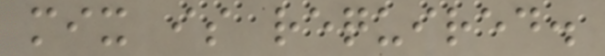mix is required.
